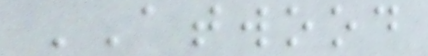ATWOOD
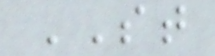ST
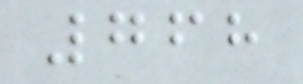768
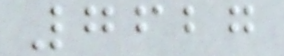7627
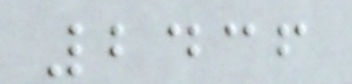2436
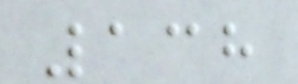138
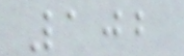102
